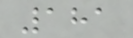181
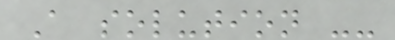A solution --
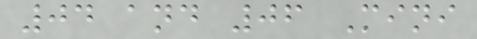04 and 06 Mini
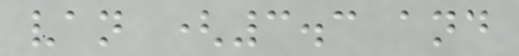van (3.3 and
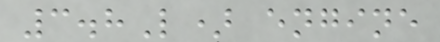3.8L) engine
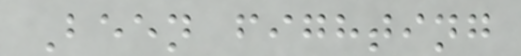Been fighting
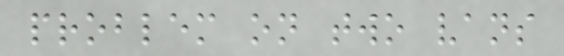problem on two vans
